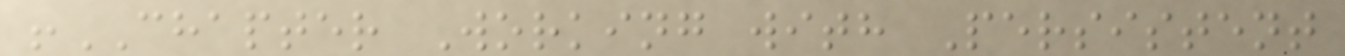!CHAPTER Working with Persistent
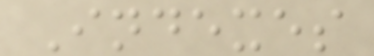Indexes
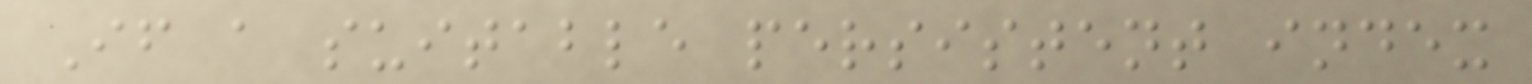If a suitable persistent index
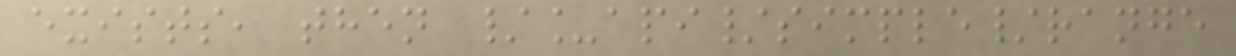exists, then /_api/simple/range
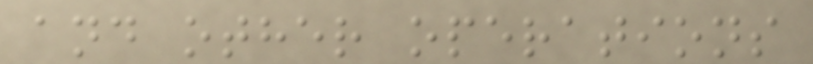and other operations
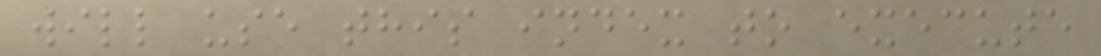will use this index to execute
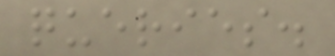queries.
